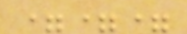===
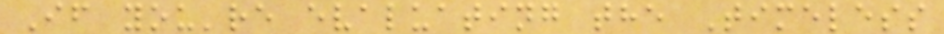If you're evaluating the Timeless
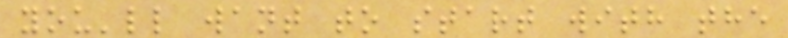you'll want to start with the
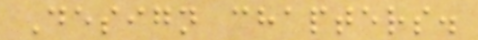Design chapters.
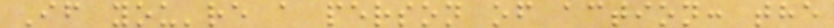If you're a person of action: the
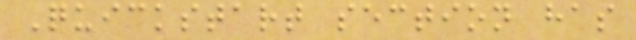Quickstart section has
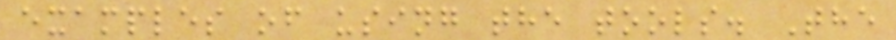examples of using the tools. The
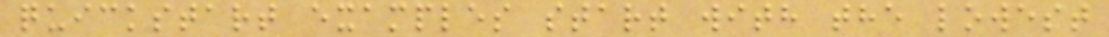quickstart examples start with the lowest
